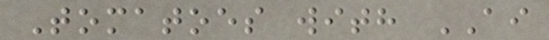Tomatoes with AI
